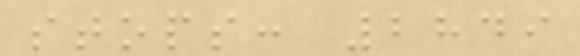stops: 2849
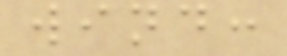wind:
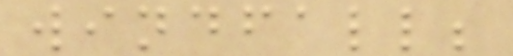windfall;
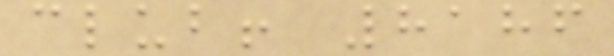club! 8186
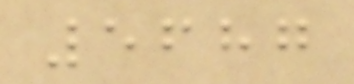5687
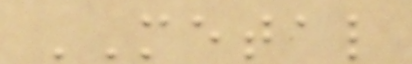METAL
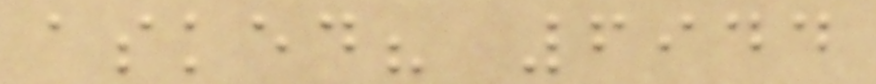asked? 6944
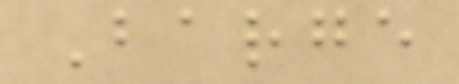Barge
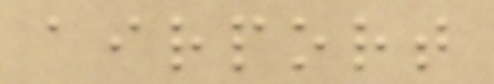airport
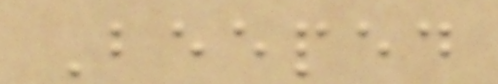Beeped
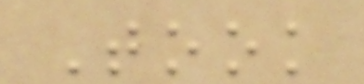Took
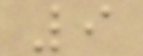9
